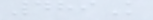489K
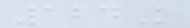124K
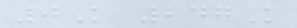0K 247K
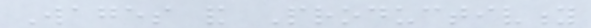Wages and Productivity
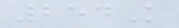254K
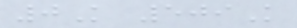0K 509K
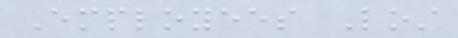Employees Lost
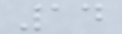14
